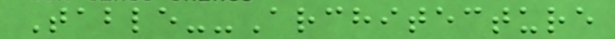Table--Architecture
